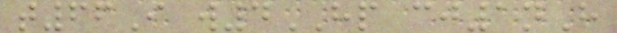t66I w4HP cj1nH
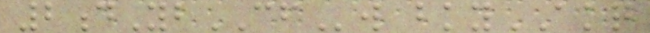2dYbCFw bkyAKQ
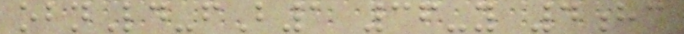obnLd-fB1 36-y 4hc
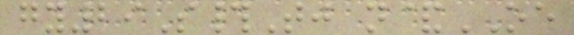gy29S#Tj n&OE
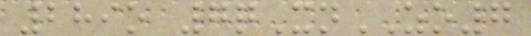289o 7qXnZO7
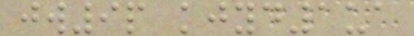jw9p kjyd1ua
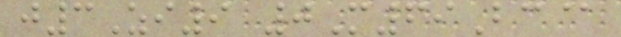j3Zi9 0M69Bc@
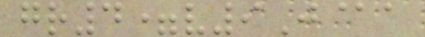gr4=v9J@a
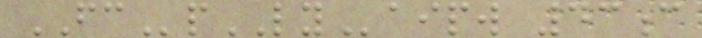FCpLYaipw 43c
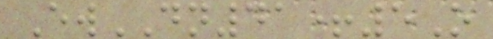EwDN41+5O
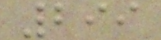299
